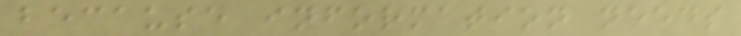because information needs
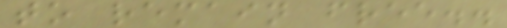to remain free..
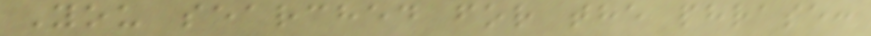You searched for the phrase:
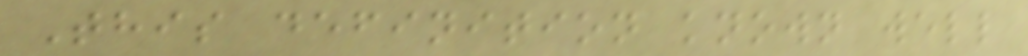This definition known well
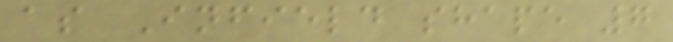as Infield shape 7
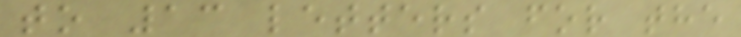to 13 letters for the
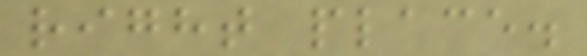right place.
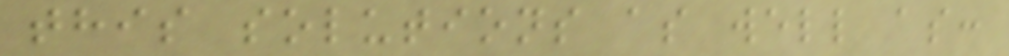this solutions as well as:
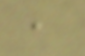,
